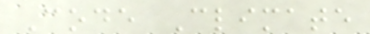Code Climate
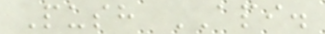Push API.
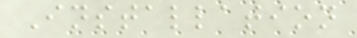Installation
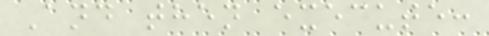And then execute:
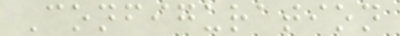Configuration
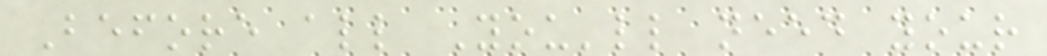Before all You'll need your
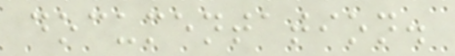documentation.
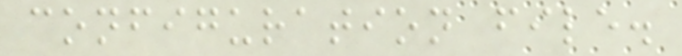configuration file.
